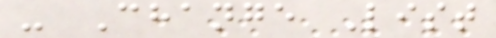- Change List
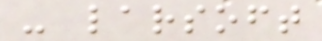- larsoft
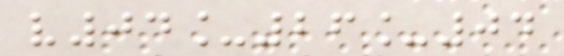v04_26_04
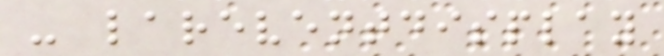- lareventdisplay
